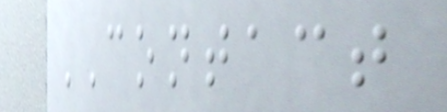CONTACT
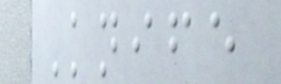Knife
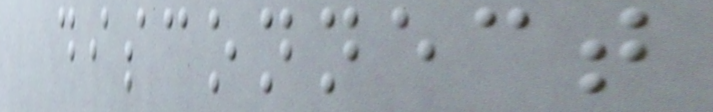disconnect
